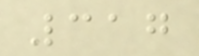317
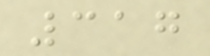317
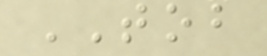TOB
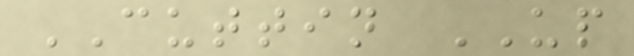CUTTIN UP
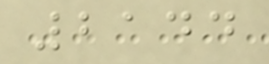2144
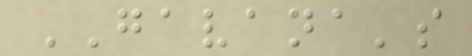GAVANA's
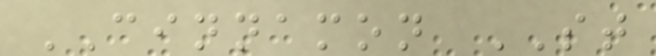CINNAMON ST
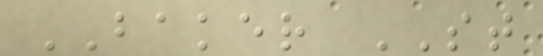BAKER ST
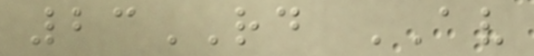23RD AV
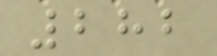282
